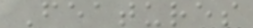Features
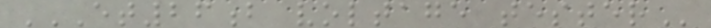ET26B VOLTAGE TESTER
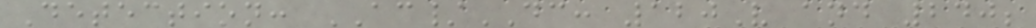Detection: AC/DC: 120V and 240;
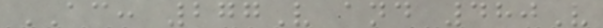AC: 277V and 480V
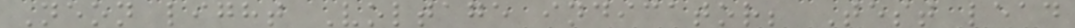Neon light Voltage indicator; Test lead
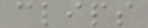clips
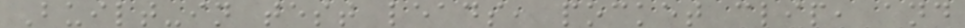Built-in test leads, pocket clip, and
